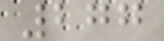277
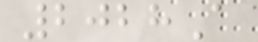2028A
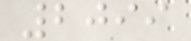2099
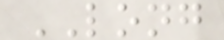LONG
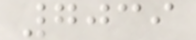7039
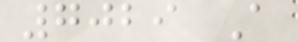7029 A
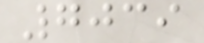7039
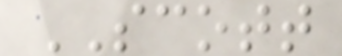SCOTT
